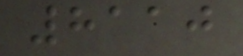8110
